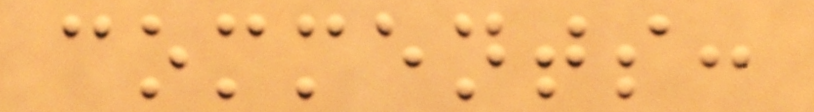comments:
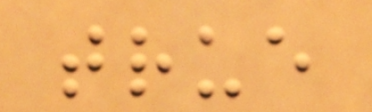true
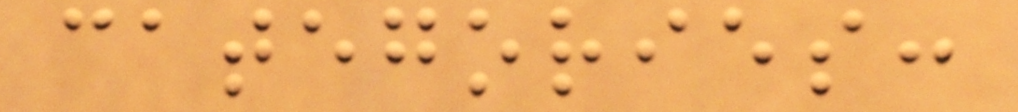categories:
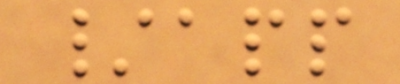/app
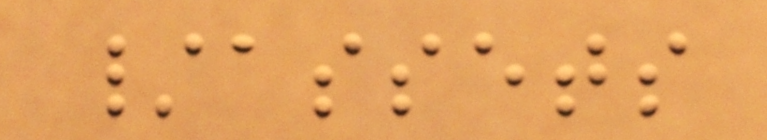/assets
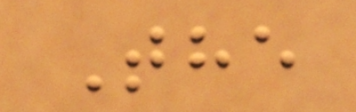The
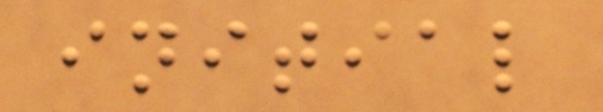initial
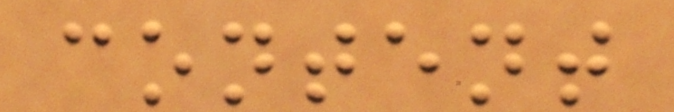content
